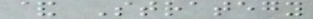& Strategy
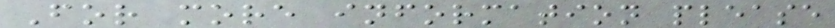For more information please
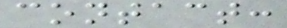contact:
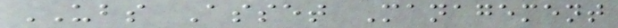UBS Asset Management
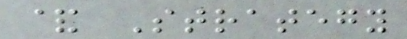& Strategy
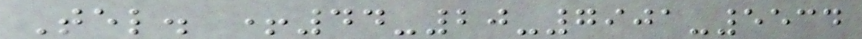Tel. +44-20-7901-5534
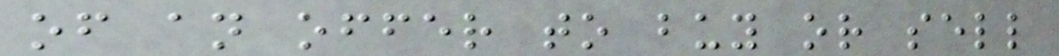of an offer to buy or sell
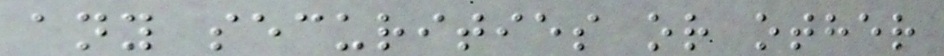any securities or other
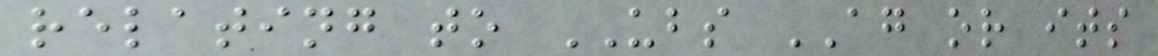relating to UBS AG or its
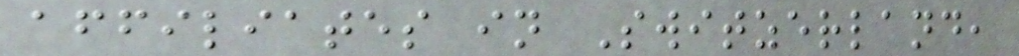affiliates in Switzerland,
